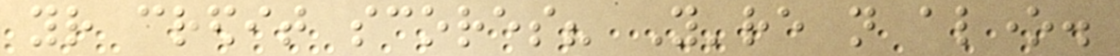your credit scores? You're not alone.
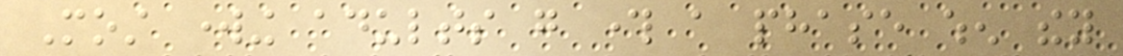Most working adults go through a phase when they
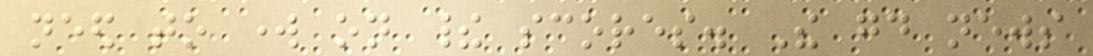need to work on their scores. The good news
